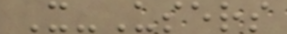X-Users
